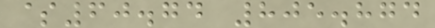$60.74 805.874
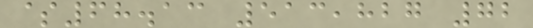$68.13 513,827 72
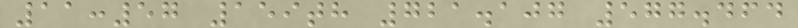11:57 159th 721.107 577.464
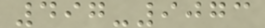497-9073
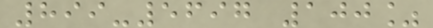899-5697 100%
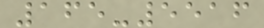165-5516
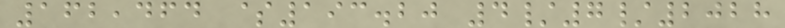162,464 $193.20 4/7/2028
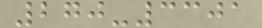270-3301
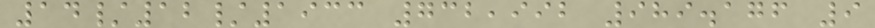14/12/1933 732,992 989.176 9
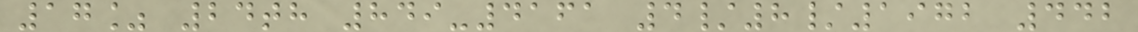17% 24th 849-4161 4/8/1972 442
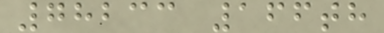78233 166th
